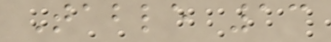Table 13
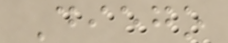Diego
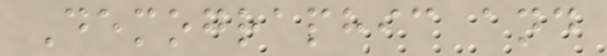Demographic and
